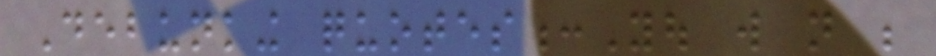Debunking quotes:You will not be
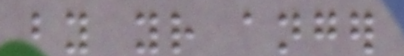by your anger
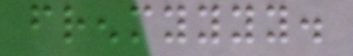frenmyyyy.
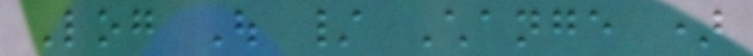Log Out / Change )
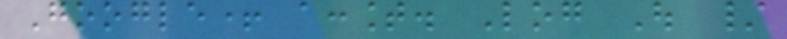Google+ account. Log Out /
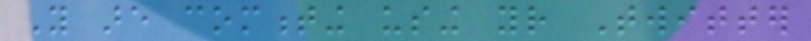You are commenting using your Twitter
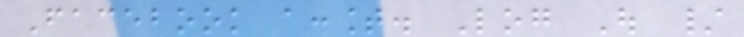Facebook account. Log Out /
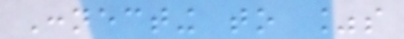Connecting to %s
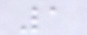1
